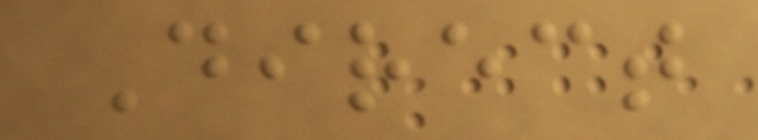Direct
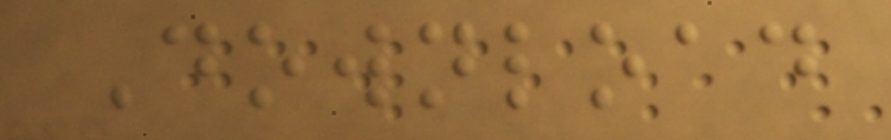Download
